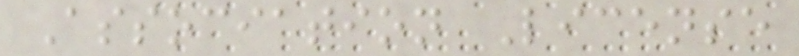Association License
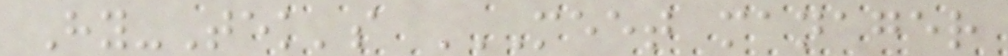Hy-Tek's MEET MANAGER
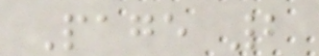Page 2
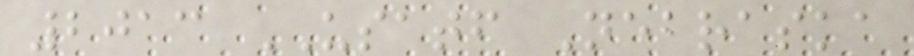2013 USATF Nebraska
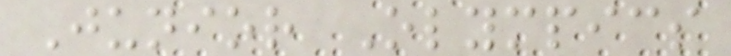Junior Olympics
